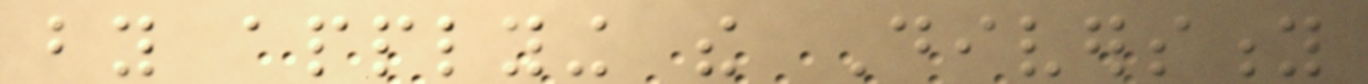by applying the Diversity
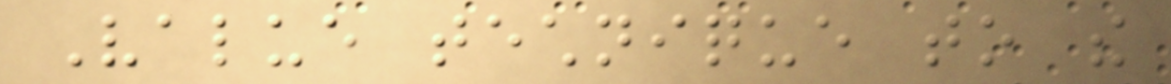Value technique to the
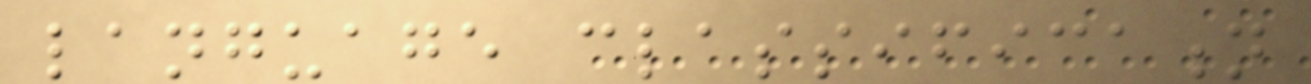language classification
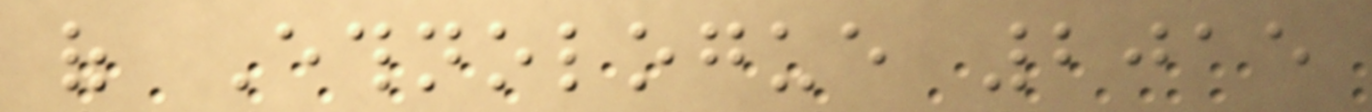of Ethnologue 2015
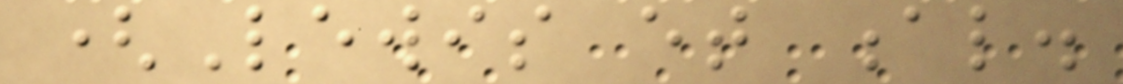(Lewis et al.
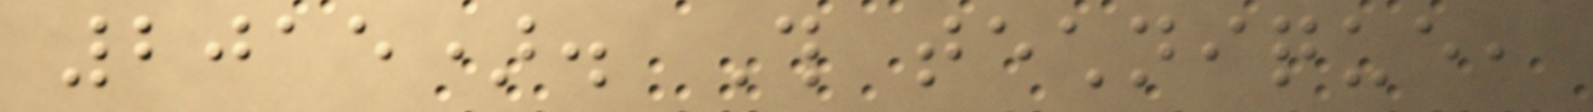2015). This technique,
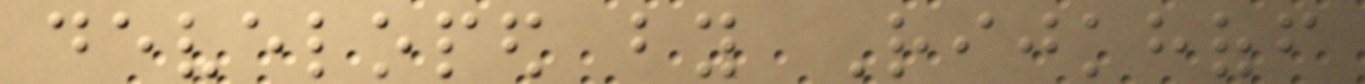developed by Rijkhoff
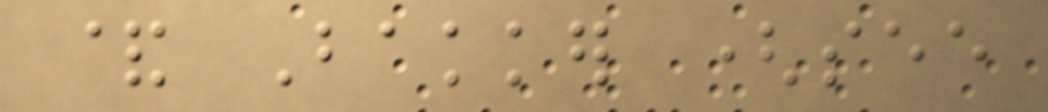& Bakker (see
